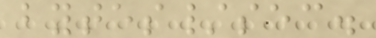bytes/sec.
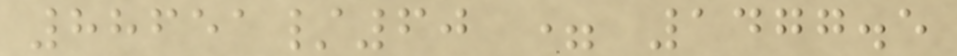88651/60 = 1477.5
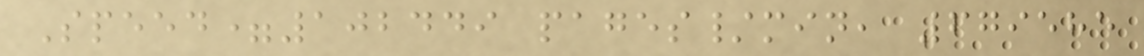Speed=102449 pages/min, 679585
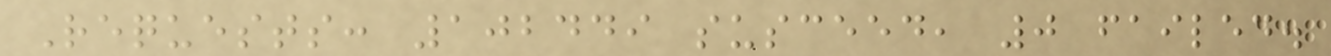Requests: 102449 susceed, 0 failed.
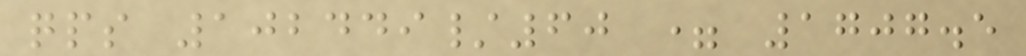qps 102449/60 = 1707.5
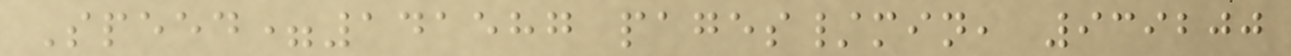Speed=141587 pages/min, 939200
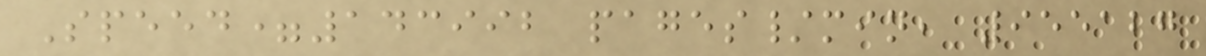Speed=143992 pages/min, 955127
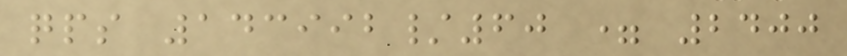qps 143992/60 = 2400
